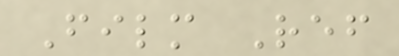Film Ref
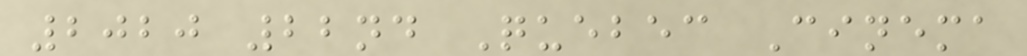2020 22nd Quebec Cinema
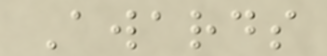Awards
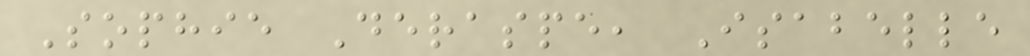Sophie Deraspe, Isabelle
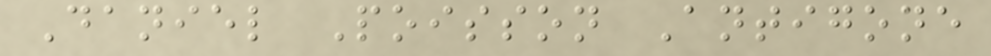Daniel Poisson Antigone
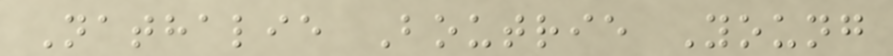Nathalie Boutrie Young
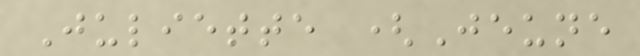Juliette (Jeune
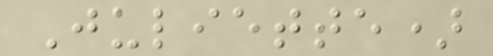Juliette)
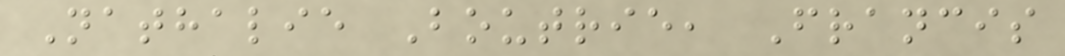Nathalie Boutrie, Francis
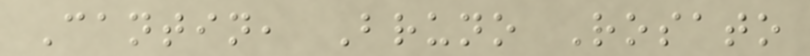Cantin, Bruno Rosato
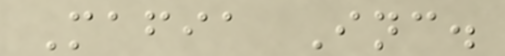Mafia Inc.
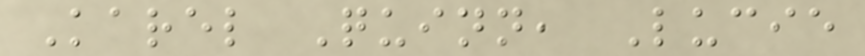Karel Quinn, Lucie
